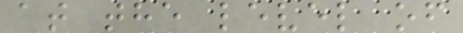at the level of
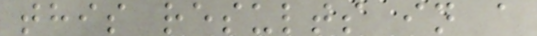this results in a
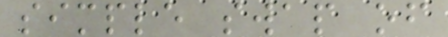simple swap of
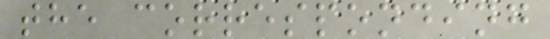the corresponding
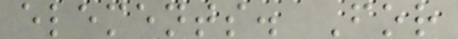elements. For
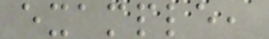example,
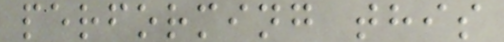performing this
